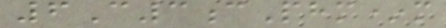6C3cPhm*m
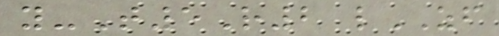y-T5R2 lZF
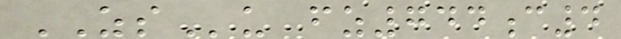ZSu fz744c4
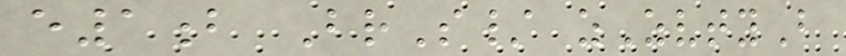e1b BrS/ zZvtyB
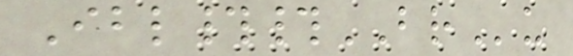Ibl##BRu
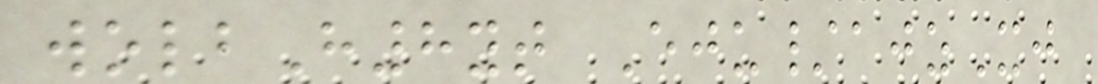wolbH8yt Eju/ajzXj
